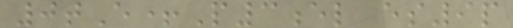0tE+P3el es9p
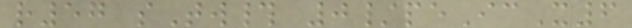r57 sTw# 0/peIcX6
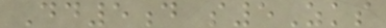Dd5d s5Zks
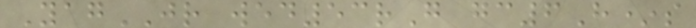YagJR wed53rG gc6H*s
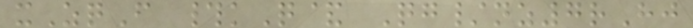xZqF #kQ& Qg/nz7rHj
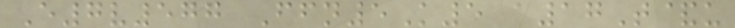E7v577 Ffn5K5 a17T&u
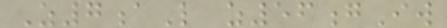Z7aL z56gIw
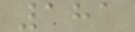181
